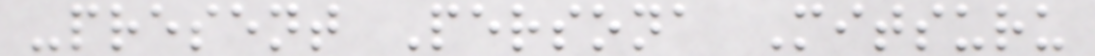-present Persona Mitsuru
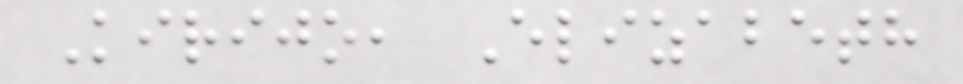Kirijo, Elizabeth
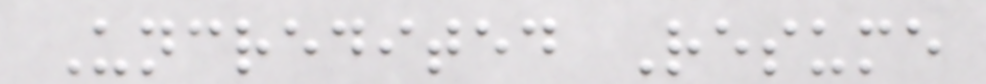Uncredited Resume
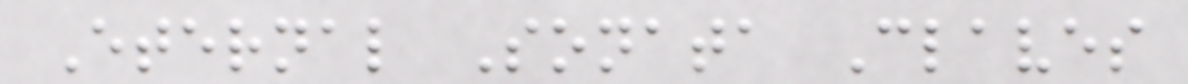Eternal Sonata Claves
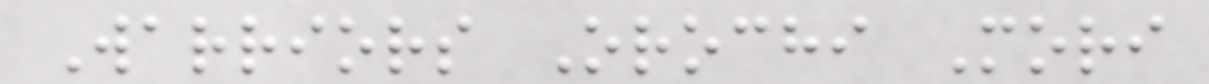Warriors Orochi Mori
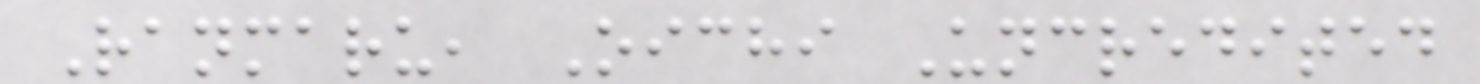Ranmaru, Oichi Uncredited
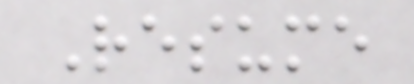Resume
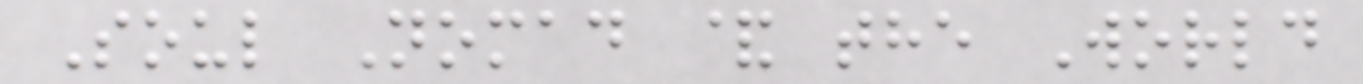Soul Nomad & the World
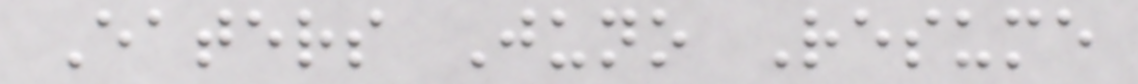Eaters Juno Resume
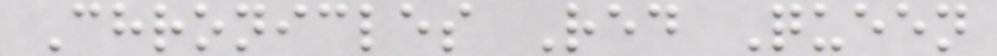Chronicles Red Queen
